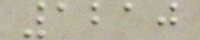1210
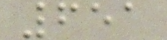651
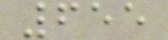655
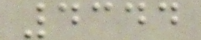4344
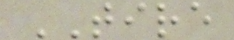TIRE
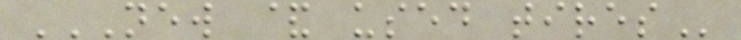NEW & USED TIRES
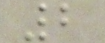2
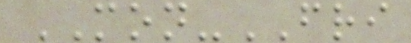MON-FRI
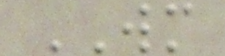WM
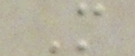M
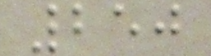250
